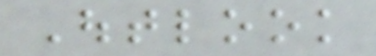Outlook
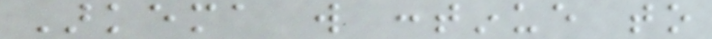Arkema will continue to
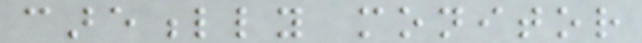carefully monitor
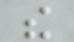the
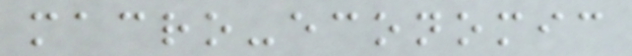macro-economic
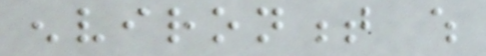environment which
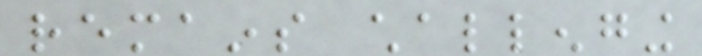remains challenging
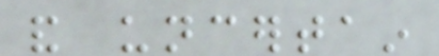and uncertain
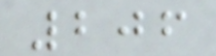206
